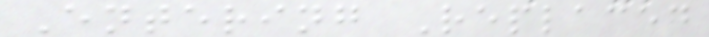Entering Replaced
